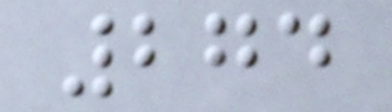274
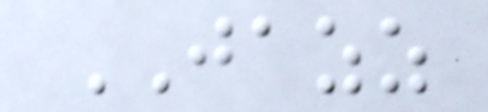JAZZ
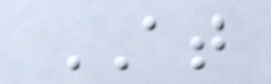AT
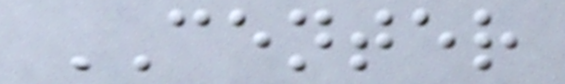CENTER
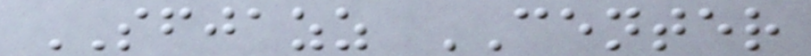SFJAZZ CENTER
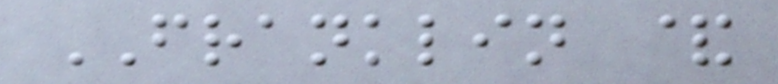FRANKLIN &
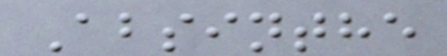Absinthe
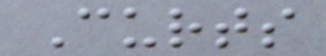Curts
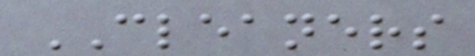CLEANERS
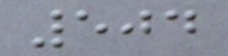504
